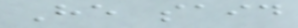He said
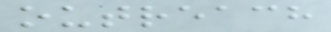outreach
